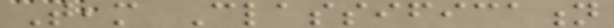Team Classification
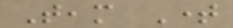Team Time
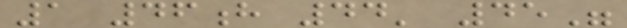1 46h 44' 45"
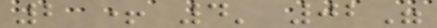2 + 4' 02"
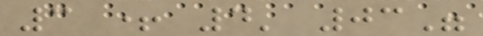3 + 4' 03"
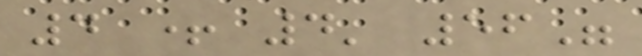4 + 4' 56"
